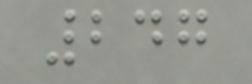247
